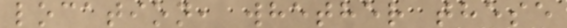location, whether these
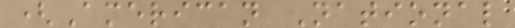(American National
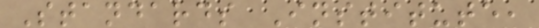Standards Institute,
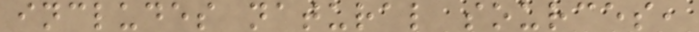includes natural sources,
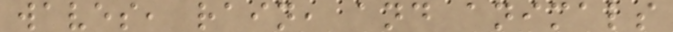waves, rain, and animals
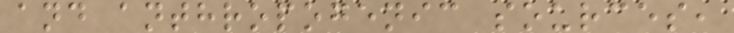and anthropogenic sources,
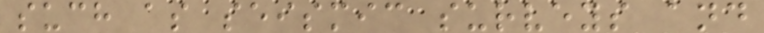such as seismic surveys and
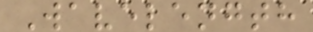Wavelength
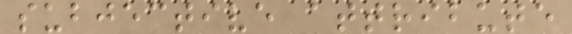subjective attribute
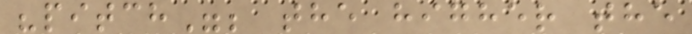"pitch"; the higher the
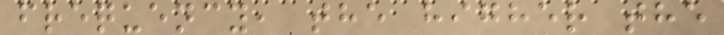frequency, the higher the
